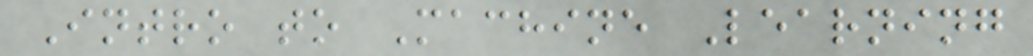Intro to Machine Learning
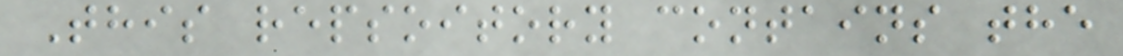This repsoitory contains the
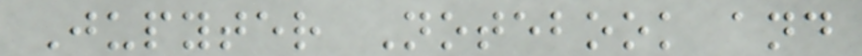Jupyter Notebook and
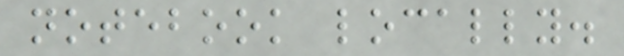notebook locally.
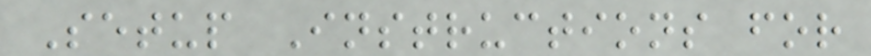Setup Instructions for
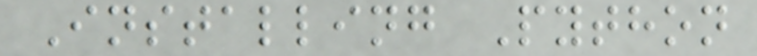Installing Python
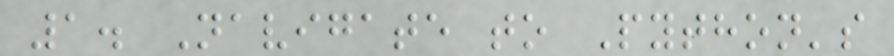1. Navigate to Python's
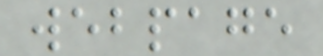webpage
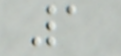1
